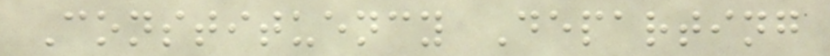Constituency Departing
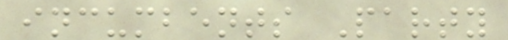incumbents Party
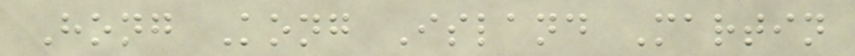Hong Kong Island Martin
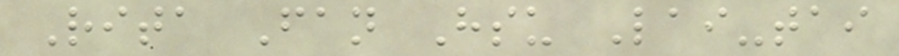Rita Fan Hsu Lai-tai
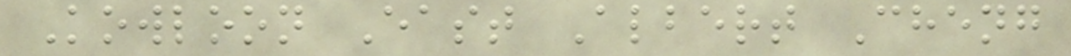Kowloon East Albert Cheng
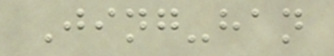Jing-han
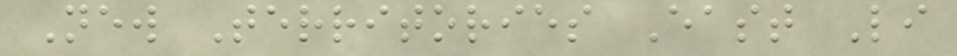New Territories East Li
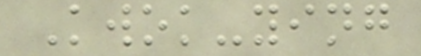Kwok-ying
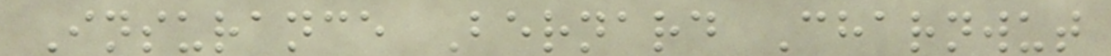Insurance Bernard Charnwut
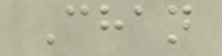Chan
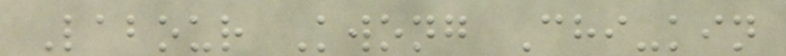Labour Kwong Chi-kin
